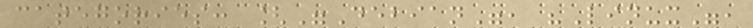categories: ["Debian", "Linux",
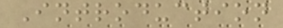Introduction
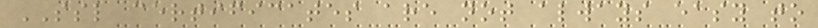SSL certificates are not always easy to
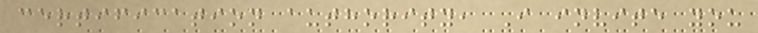certification authority, I invite you
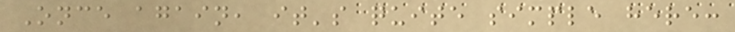Once again, it's quite simple here:
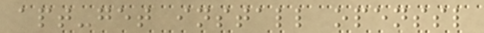apt-get install openssl
